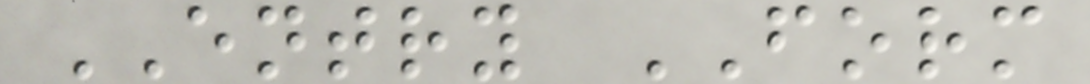ENTRY FORM
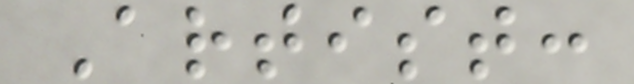Artist:
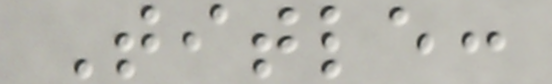Title:
